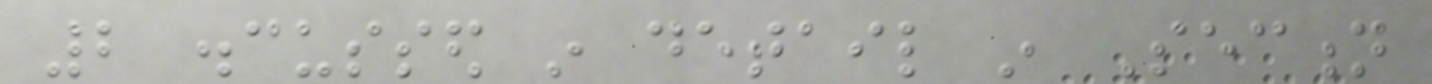2 discussed in detail in Section
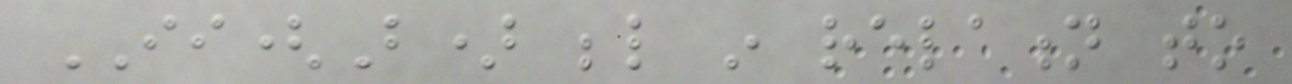II(B) below in relation to
